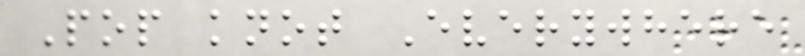Pop knot Everywhere
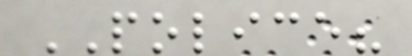POLICE?
